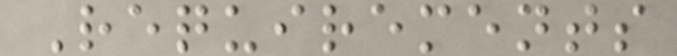Requirements
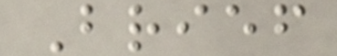Brief
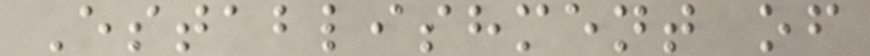Establishment of
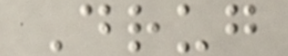Drug
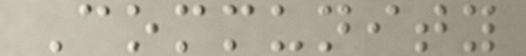Community
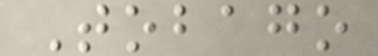Tobago
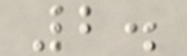2.
